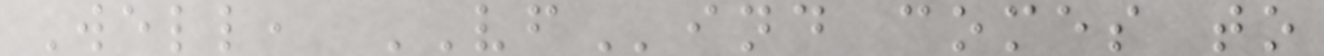Well, VFind comes to
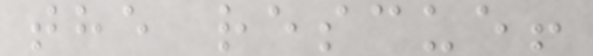the rescue!
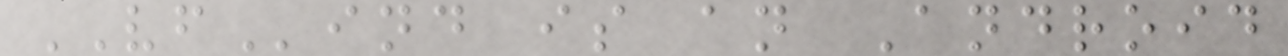VFind is an Android
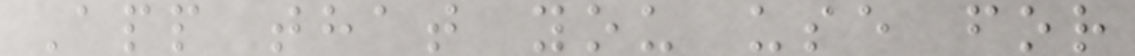App that you use for
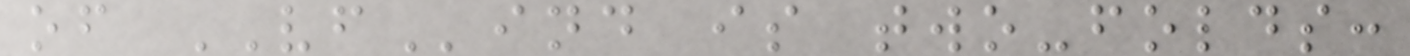of VFind is two-folds:
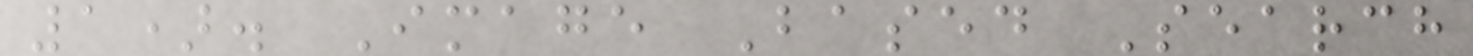1). Image Based Search
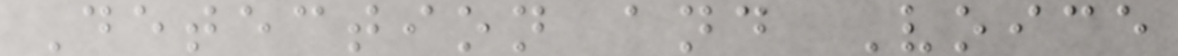Detection and Voice
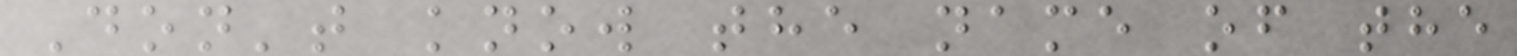Don't know the name of the
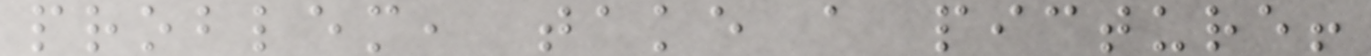problem, take a picture!
